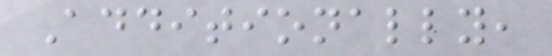Additionally,
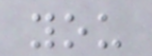you
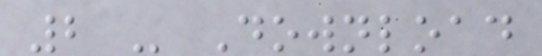2 - Download
